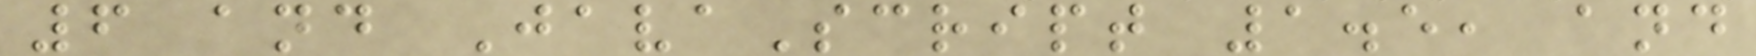6 and JavaScript 1.5, and
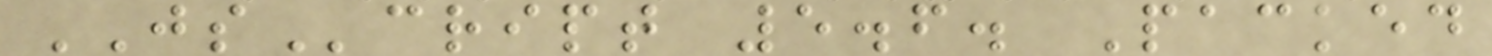JScript 5.6. Packed
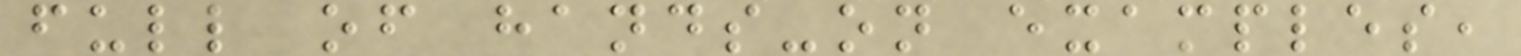full of hands-on examples,
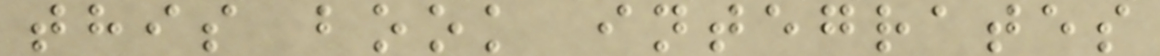this book integrates
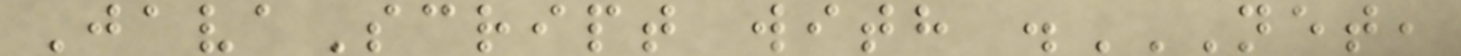JavaScript with .NET,
